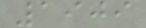1909
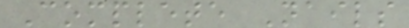Complete Nails
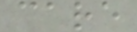care
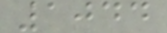1044
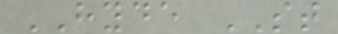HYDE ST
